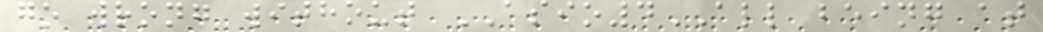go wrong without ASIO4ALL being at
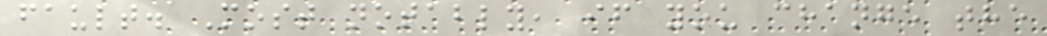fault. Most notably, if you change the
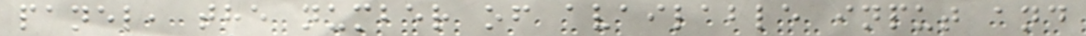panel, the number of available input and
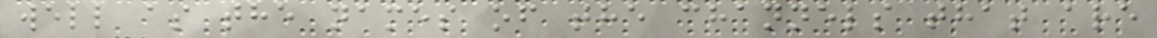well as the names of the channels that are
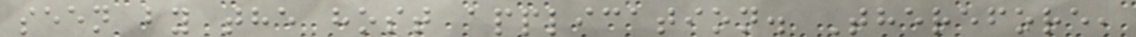seen by the host application. Therefore,
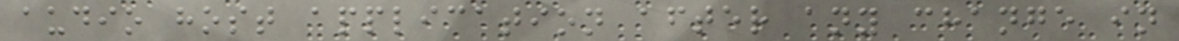audio host application after any change in
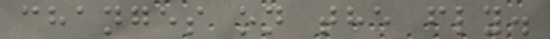changes on the fly.
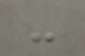-
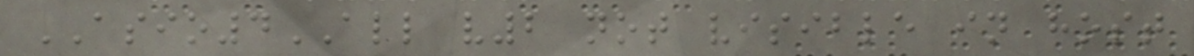ASIO4ALL v2 not visible in host
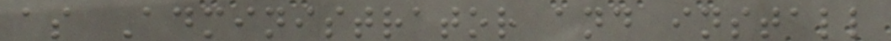as Administrator and install
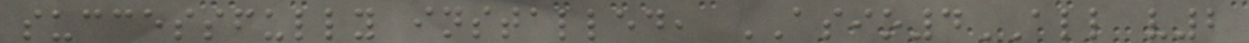successfully installed, ASIO4ALL v2
